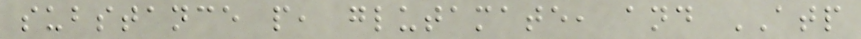substance p, glutamate, and ATP
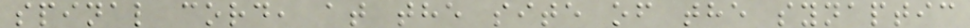spinal cord, at the site of the synaptic
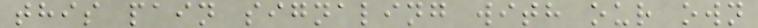this pain signaling with our own
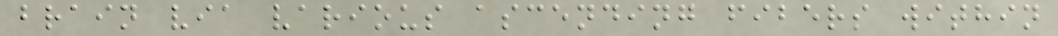brain via various ascending fibers within
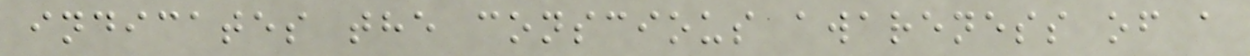indicates the conscious awareness of a
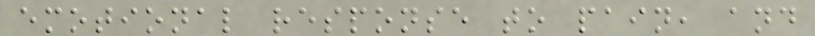emotional response to pain, and
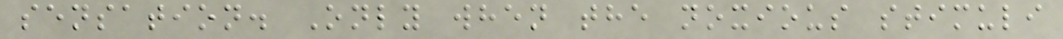sensation. Only when the noxious stimuli
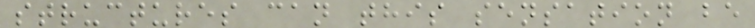structures can this sensation be
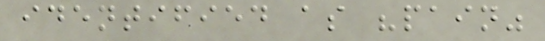identified as "pain"
